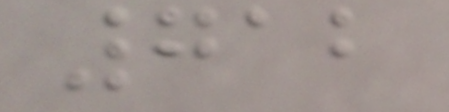712
